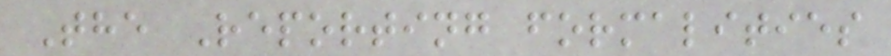The Reporting formalities
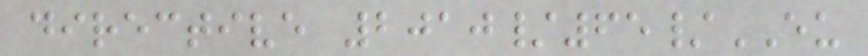directive 2010/65/EU
